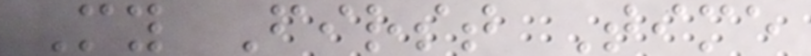My First Time
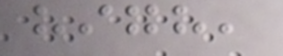high,
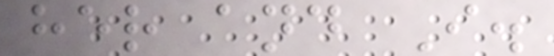her and I.
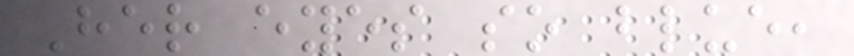Her eyes so blue,
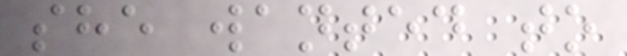she wanted to
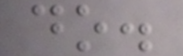do.
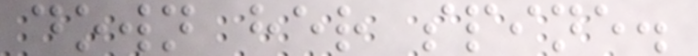down her spine.
